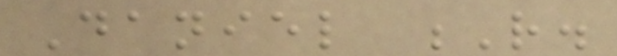Daniel R.
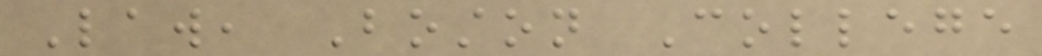Law, Boston College
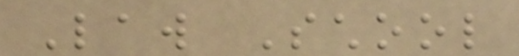Law School
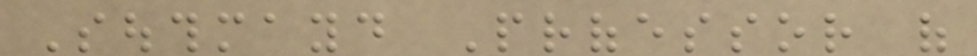Southmayd Professor of
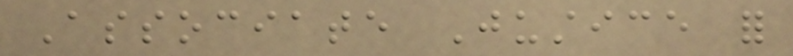Associate Justice for
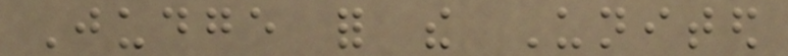Judge for the United
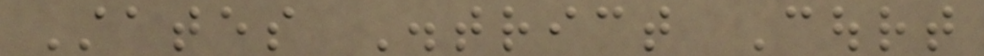States District Court
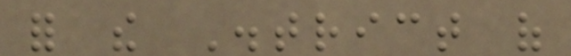for the District of
